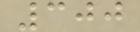300
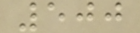500
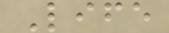Life
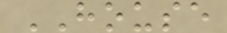HOUSE
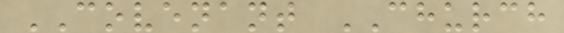COVENANT CHURCH
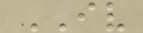IV
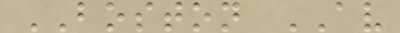BOSTON AV
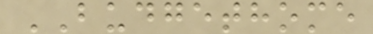BUDGETHOME
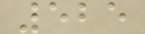525
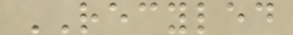RECYLED
